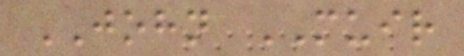JOHN MUIR
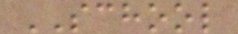SCHOOL
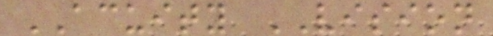ACUITY VISION
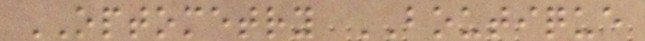OPTOMETRY BOUTIQUE
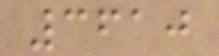3610
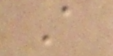A
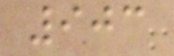903
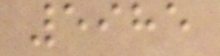5985
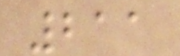211
